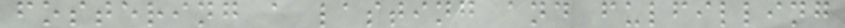fostering a lasting and fulfilling
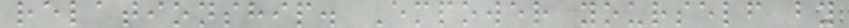relationship. Empower yourself by
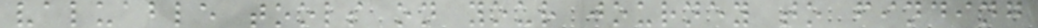valuable tools on your journey to finding
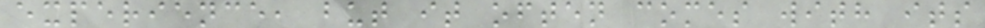experience, but it often comes with its
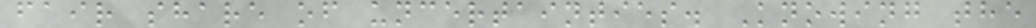fair share of uncertainties. Knowing the
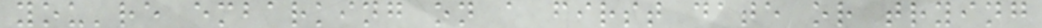you're embarking on a first date or trying
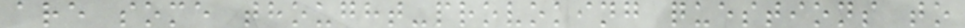are some thought-provoking questions to
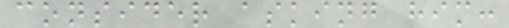consider asking him:
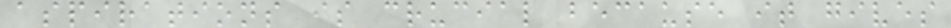aspirations is crucial because it gives
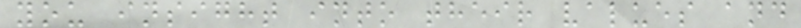you insight into their values and
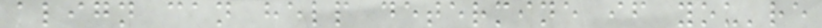align can help determine if you're
